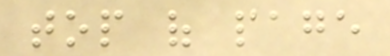top of page
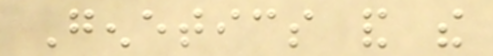Genetics and the
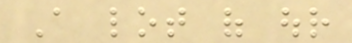A lot of our
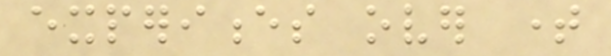experiences over time
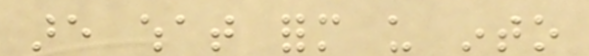are what form us into
